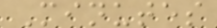Minutes
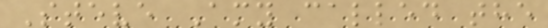Steve Amy called the
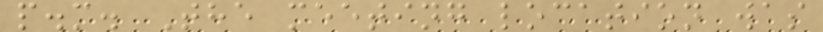p.m. The meeting location was
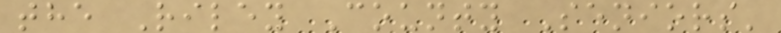the Riley County Seniors'
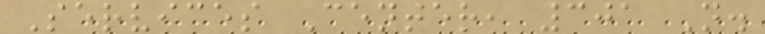Services Center, 301 N.
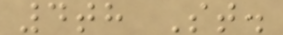4th St.
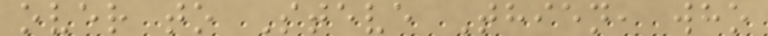over to Steve Thien, who
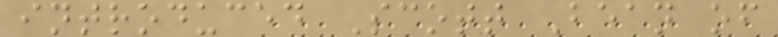introduced Scott Bean of
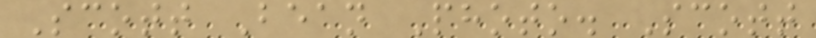Scott Bean Photo. Scott
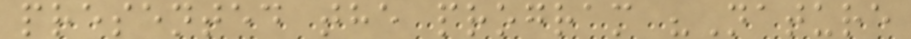presented the program "Nature
